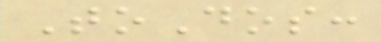ToDos:
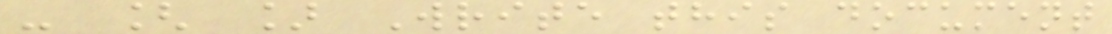- [ ] Write this document
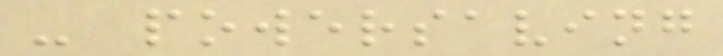- powersaving
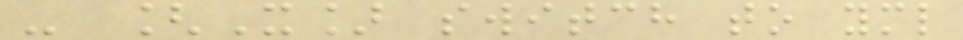- [X] switch to yml
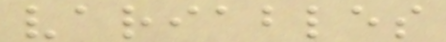variables
